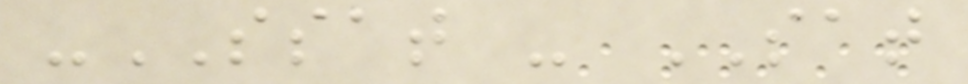-SSAT - SAT
